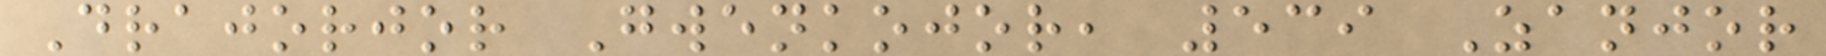Drajorjor Gwenkojor, 539 Zanjor
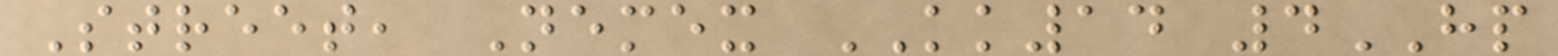Street, Nemex KK14 4HP
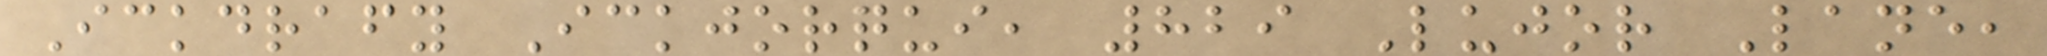Ickdrafy Ickjorqui, 829 Lujor Lane,
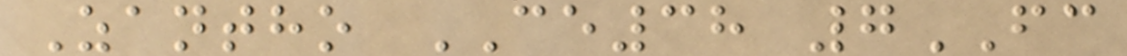Zantho CE38 7FC
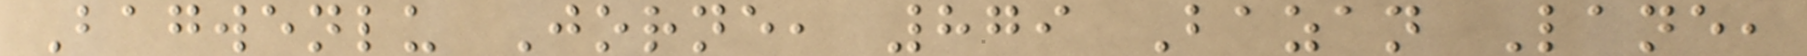Bagwenlu Jorne, 879 Bazan Lane,
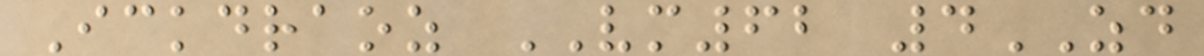Ickdraoz VM62 4ZD
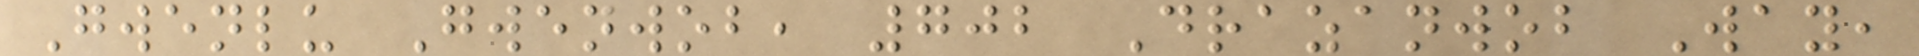Gwenlu Gwenwob, 702 Drazanwob Way,
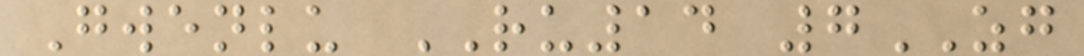Gwenlu RU14 7ZG
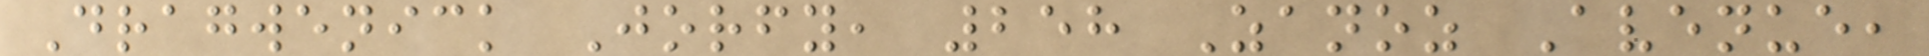Dragwenick Jorfy, 258 Zanoz Avenue,
